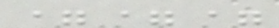===
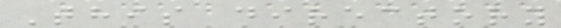This directory
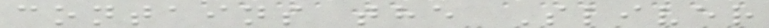contains the Sliver
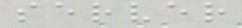server
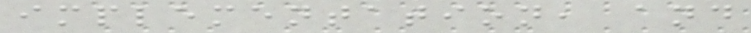implementation, and
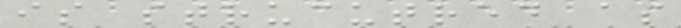is strucutred as
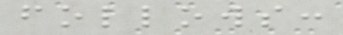follows:
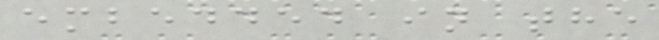embedded in the
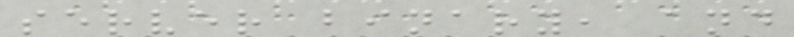server binary, and
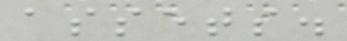assets.
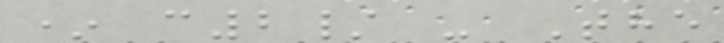* c2/ - The
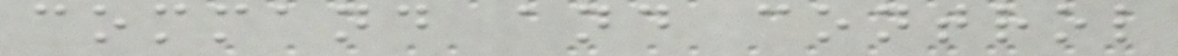command and control
